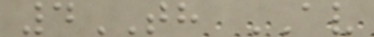4TH AV
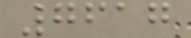7617
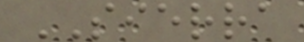SIERRA
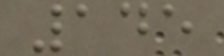145
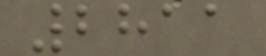2811
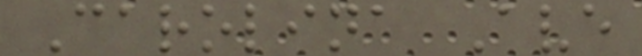Carolina Ave
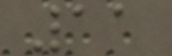11
